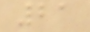21
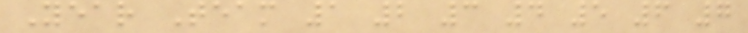Year Team 1 2 3 4 5 6 7
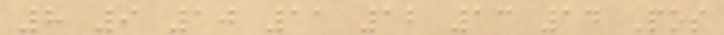8 9 10 11 12 13 14 Pos
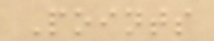Points
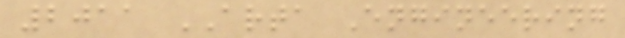2011 ARTA Engineering
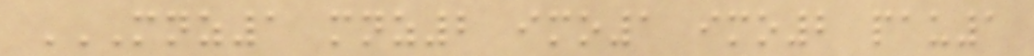MNZ1 MNZ2 IMO1 IMO2 PAU1
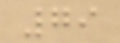79
